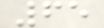65
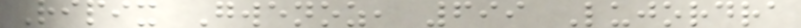Ripix Gwenoz, 699 Lujordra
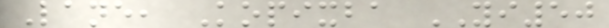Lane, Kopixba YI50
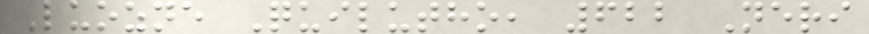Luozne Quilutho, 622 Neri
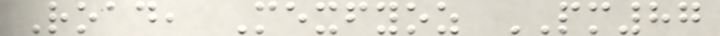Road, Mexfyoz PM87
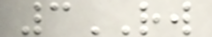3RW
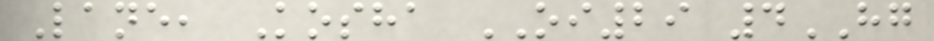Lane, Kosha OI29 4HG
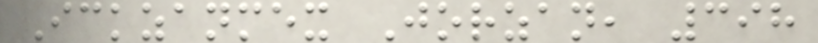Ickzanmex Jorzan, 398
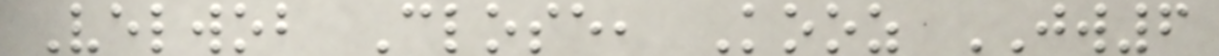Velwob Close, Kooz JW6
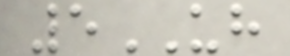5UH
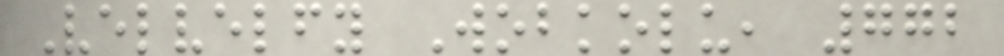Velvelfy Wobkolu, 772
